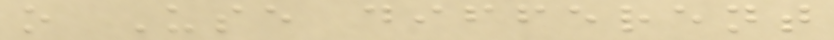o Use different
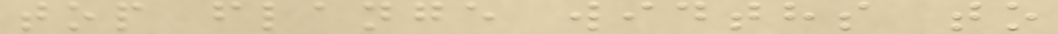top flange widths to
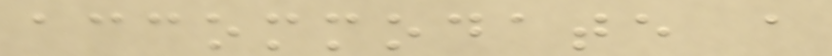accommodate a
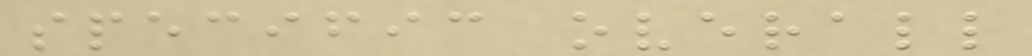specific overall
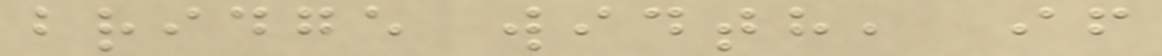bridge width, if
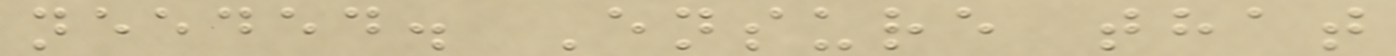needed. Ensure that
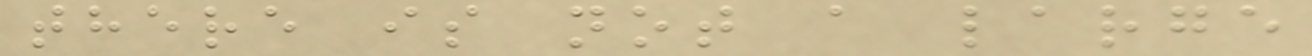there is not a large
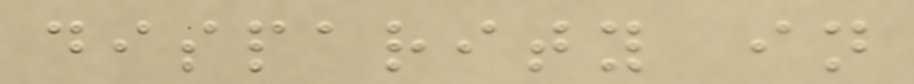disparity in
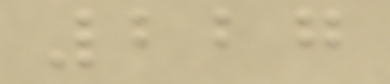227
